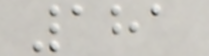181
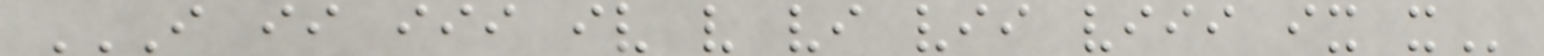I II III IV V VI VII VIII IX X
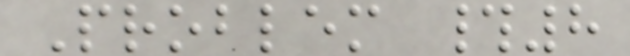Problem #8
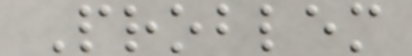Problem
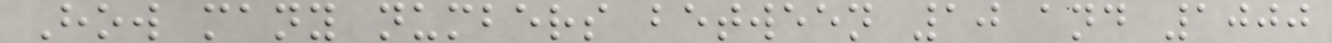How many numbers between 10 and 1000
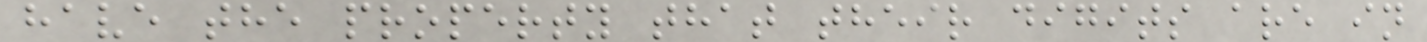have the property that their digits are in
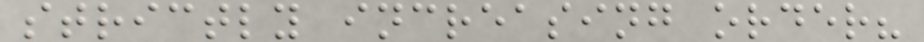strictly increasing order?
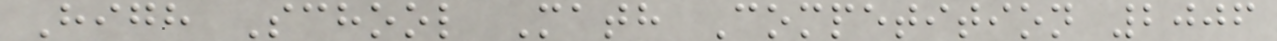High School Math Competition 2006
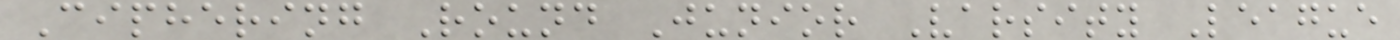Ciphering Round Junior Varsity League
